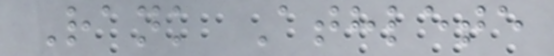Rank Athlete
